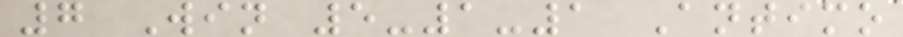7 Win 5-1-1 Antimo
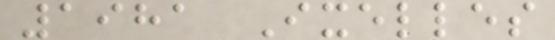1981 Ixelles
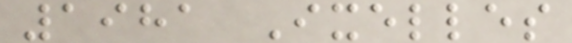1981 Ixelles
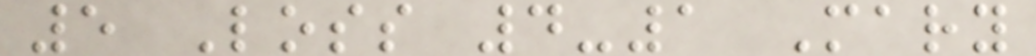5 Loss 4-1 Mary
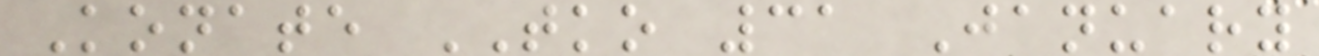Konate TKO 31 January
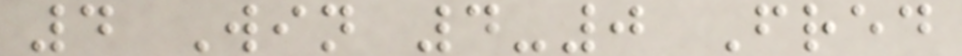4 Win 4-0 Fred
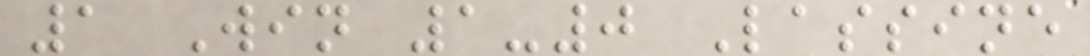1 Win 1-0 Lassine
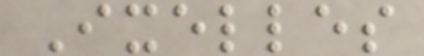Ixelles
